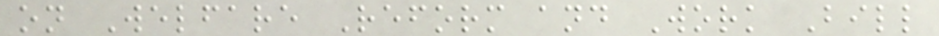on Welfare Reform and Work Bill
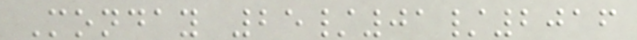Monday 25/01/2016
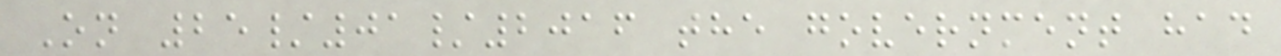On 25/01/2016 the government had
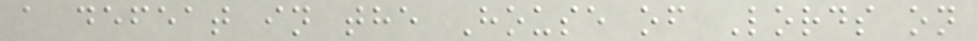a defeat in the House of Lords on
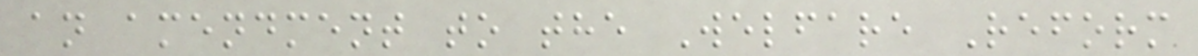an amendment to the Welfare Reform
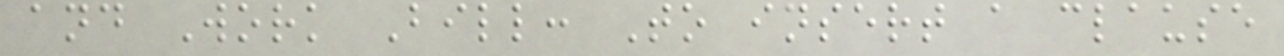and Work Bill: To insert a clause
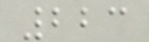223
